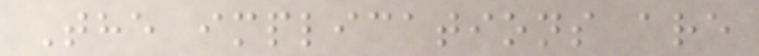The implications are
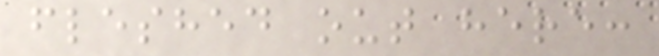fleshed out here:
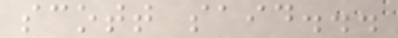scott said...
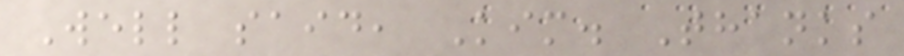Well said, Kim. Thanks
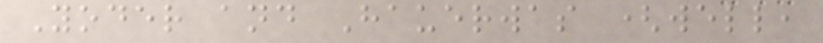Yoder and Hauerwas (well,
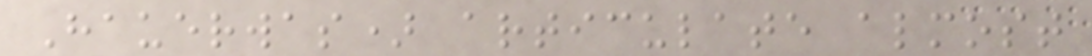Hauerwas) articulate almost
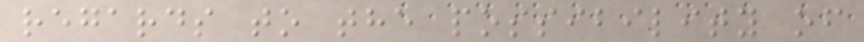regards to the possibility of
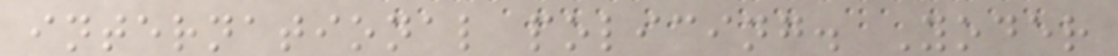international policing. Yoder
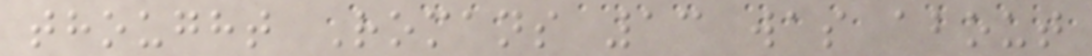thought Romans 13 was about
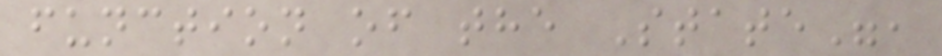function of the State",
